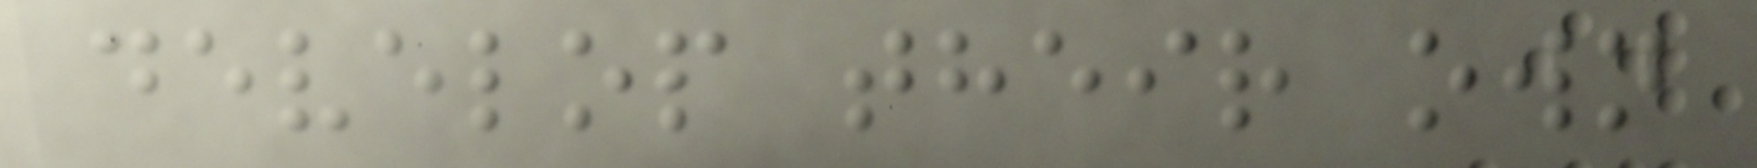develop their own
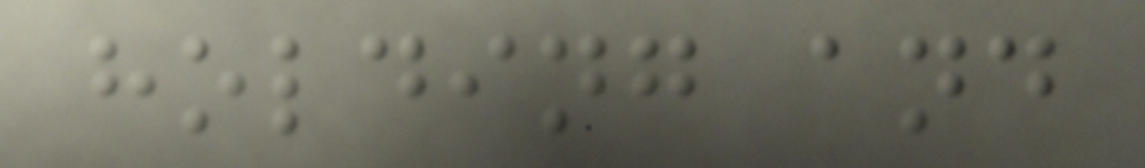holding and
